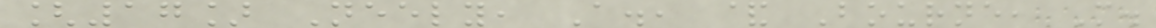[17] Neely, A., & Bourne, M.
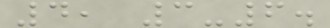4, 3-6.
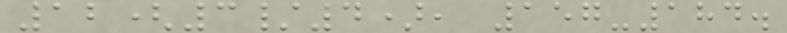12(3/4), 157-184.
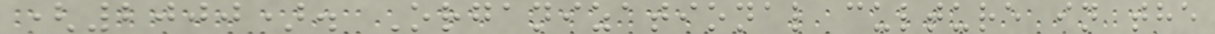(2000). Organizational culture in the
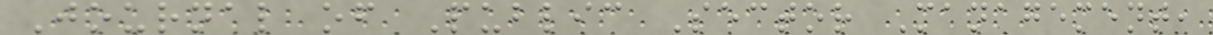Journal of Public Sector Management,
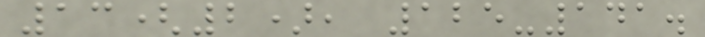13(2), 125-141.
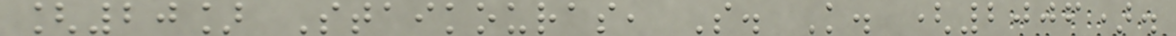[20] Staikouras, S. K. (2006).
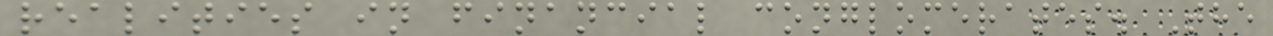realities in financial conglomerates. The
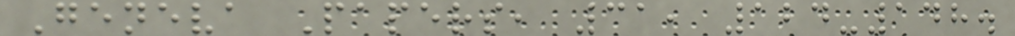Geneva Papers, 31, 124-148.
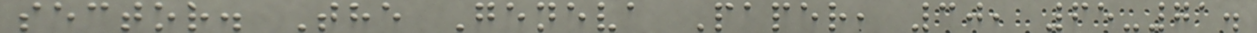sector. The Geneva Paper, 30, 65-71.
